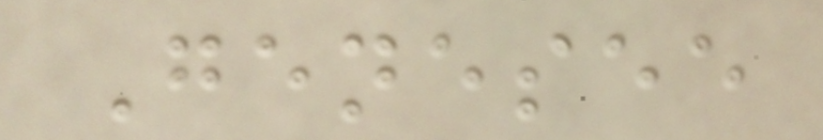Genesee
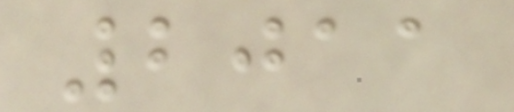2011
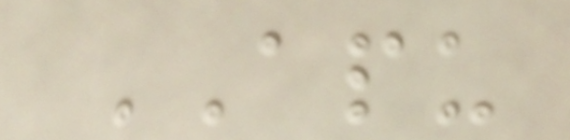APU
